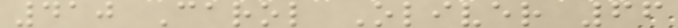410 Carol Oliver 66
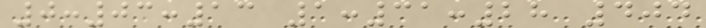0:03:13 1:31:28 404
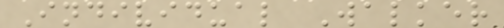Individual Walker
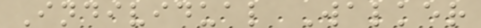Individual Walker
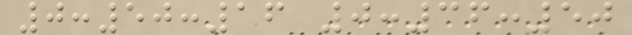0:50:16 0:36:50
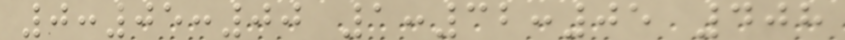0:05:00 1:32:05 408
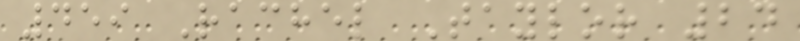459 Rachel Taylor 24
